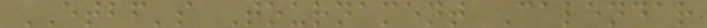ETBF's Tournament Calendar
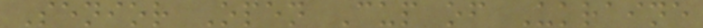Senior Open Cup of Ukraine
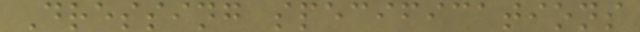Dressing specifications
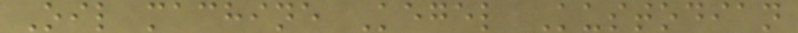Oil machine Kegel Kustodian
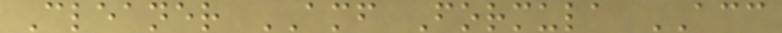Cleaner AMF Formula ACC
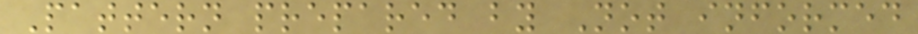Pattern prepared by Not informed
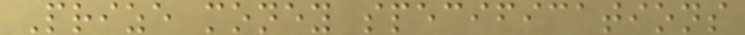Prize money specifications
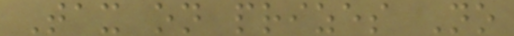Tax on prizes No
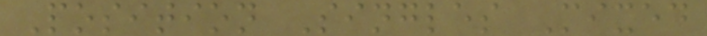Position Singles Mixed
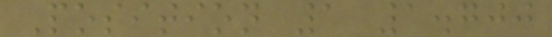Position 1 1.700
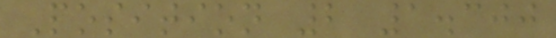Position 2 1.300
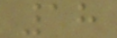18
